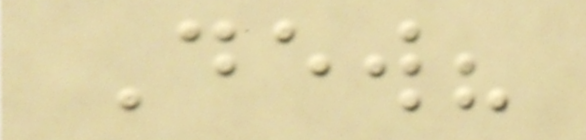Dew?
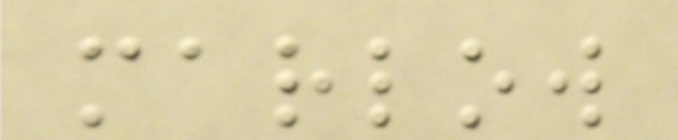marlow
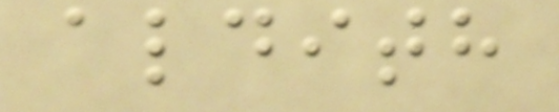aldith
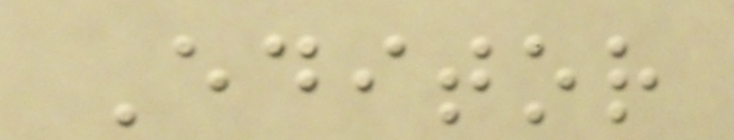Editor
